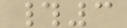#3
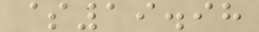$19.98
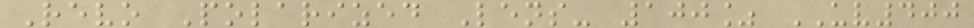Revo Polarized Lens- 100% UV400
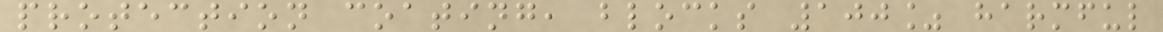protection coating, blocks 100% harmful
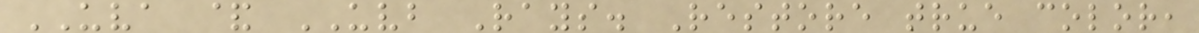UVA & UVB Rays. Restore true color,
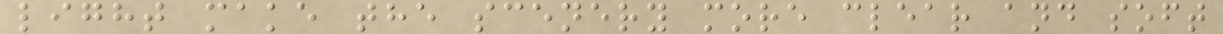light make the scenery more clear and soft
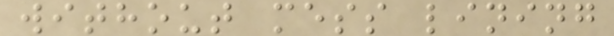without mess lining
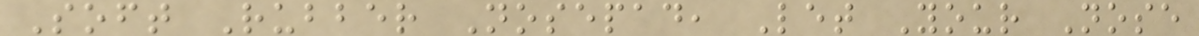Soft Rubber Nosepad, Let Your Nose
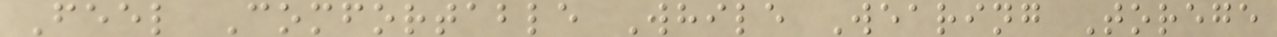Feel Comfortable While Wearing Torege
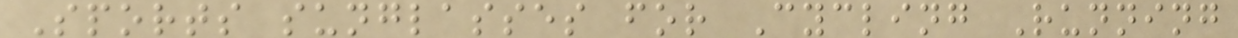Sports sunglasses for Cycling Running
